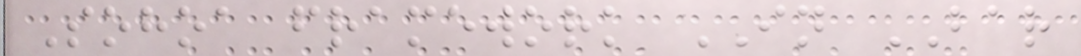Sohoa framework IN BAR
